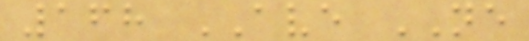168 AVE NE
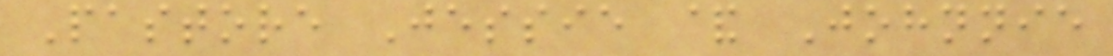Pastore Jessie & Johnnie
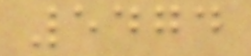5474
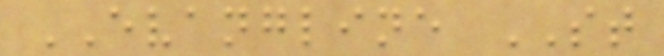EVANGLINE ST
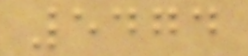5474
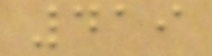419
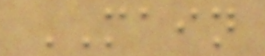MAIN
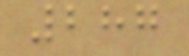287
